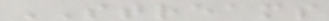STREAMS
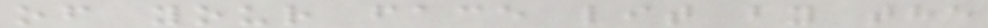of your face lit by the
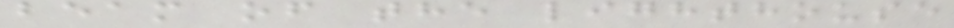beam of the lighthouse
